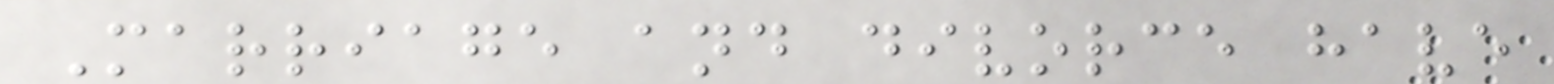Marriage and divorce have
